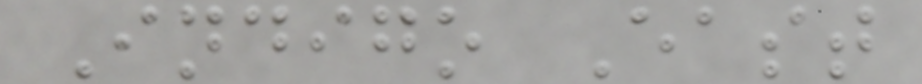Indigo East
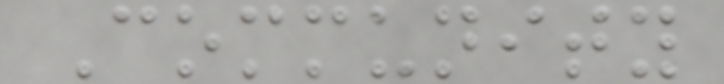Community
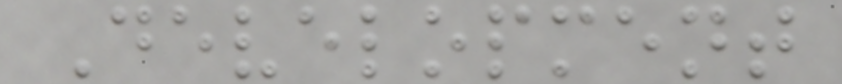Development
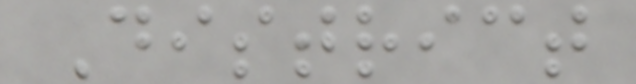District
